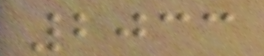2033
